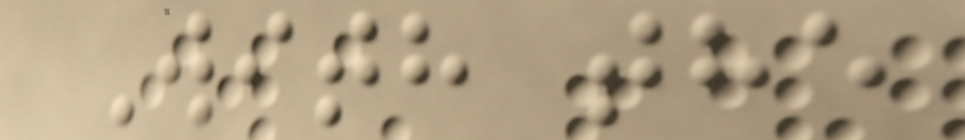With the
